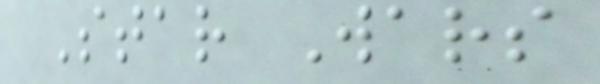Star Wars
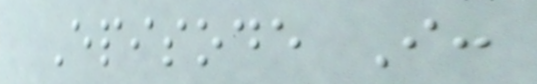Episode I:
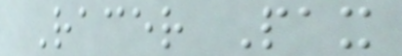Racer Pax
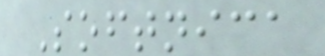Softnica
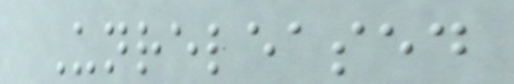Unreleased
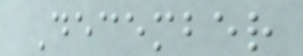December
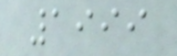1999
